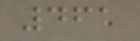461
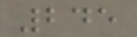245
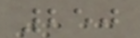250
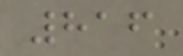816
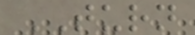TURN
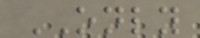ONLY
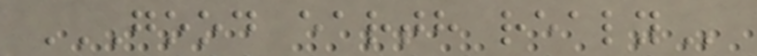GOOD EARTH REALY
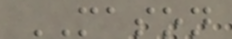MASON
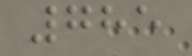785
